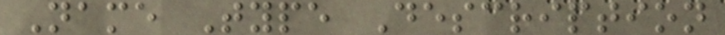Name Type Description
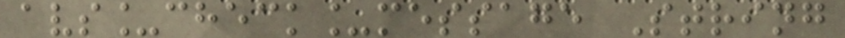avs_check_message String
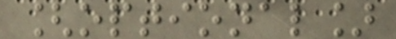[optional]
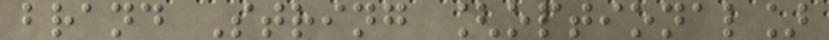brand String [optional]
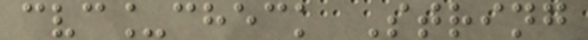cvc_check String
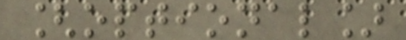[optional]
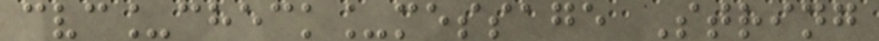cvc_check_message String
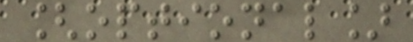[optional]
